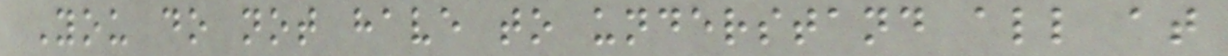You do not have to understand all at
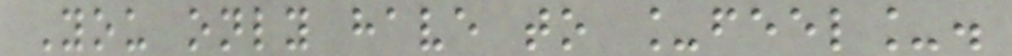You only have to _feel_.
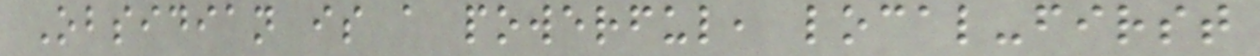Obsidian is a powerful, local-first
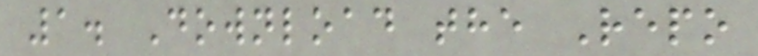1. Download the Repo
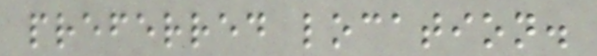preferred location.
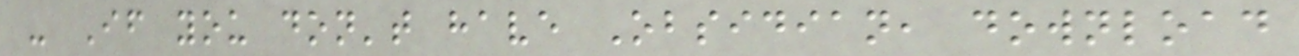- If you don't have Obsidian, download
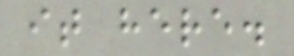it here.
